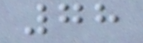78
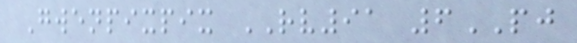Gwenpixpix RV91 6PJ
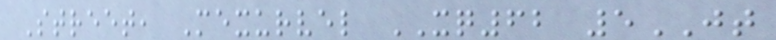Street, Mexurvel XQ62 5JT
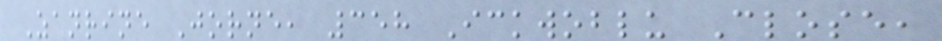Zanrine Jorne, 358 Ickwoblu Close,
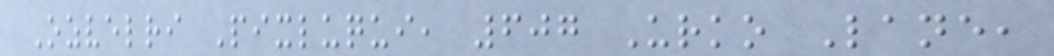Ozvelri Pixluqui, 607 Urko Lane,
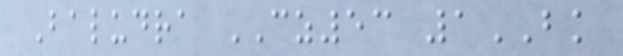Baludra CZ53 1BK
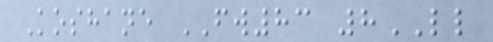Koshane FW83 8LL
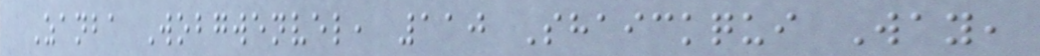Zanba Wobgwenvel, 110 Shaickqui Way,
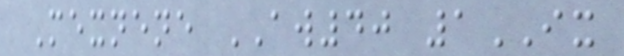Mexnene AW40 1IX
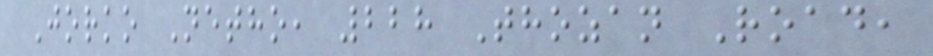Jorko Netho, 228 Thozan Road,
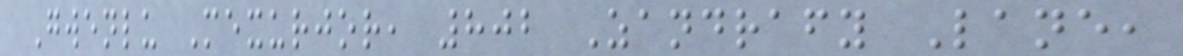Gwenlu Mexurjor, 802 Zandrafy Lane,
